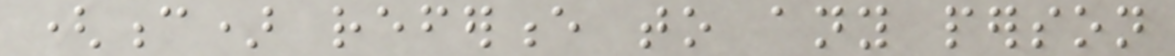(c) reference to any person
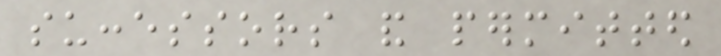successors and permitted
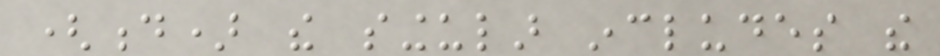(d) the singular includes the
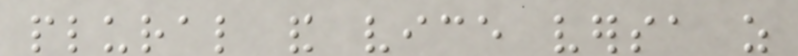plural and vice versa as
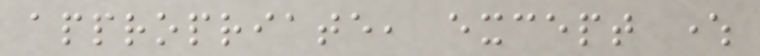appropriate, except where
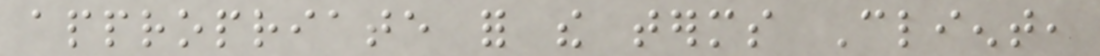appropriate for the terms Client,
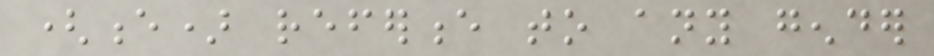(e) reference to any gender
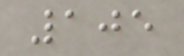105
